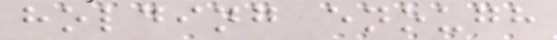holding enough
